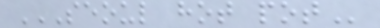SEOUL HOT POT
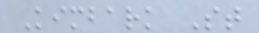Kimbark St
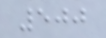500
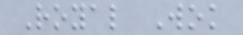Royal Wok
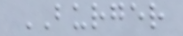BURGER
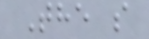The s
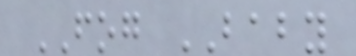FOG BABY
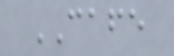CAFE
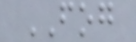FOG
